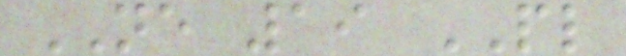NE 19 PL
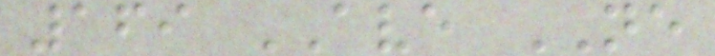169 AVE NE
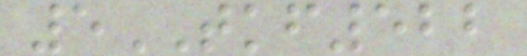5TKF522
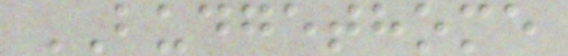BUDGETHOME
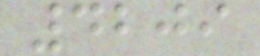4209
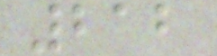212
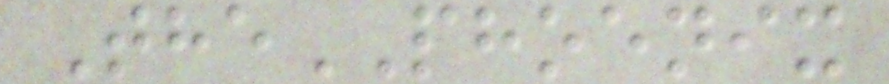ThePHOENIX
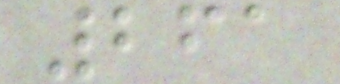261
